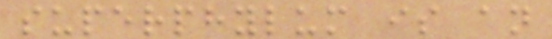superphylum is an
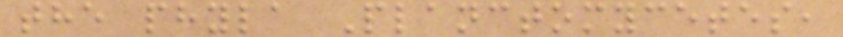the phyla Planctomycetes,
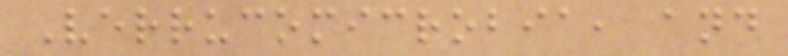Verrucomicrobia, and
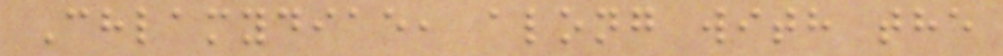Chlamydiae, along with the
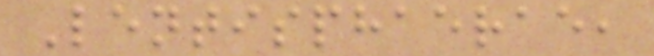Lentisphaerae,
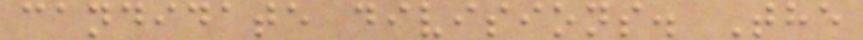candidate divisions. The
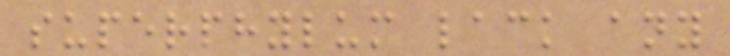superphylum lack any
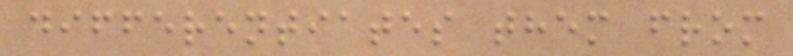differentiates them from
